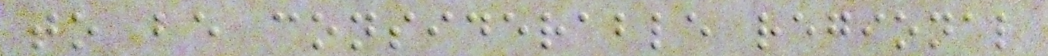to be considerable regional
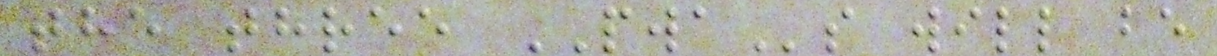the three PWAs will be
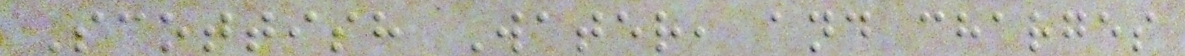Scottish Water, and charges
